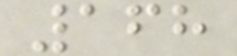168
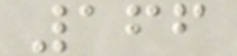166
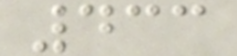433
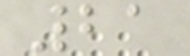21
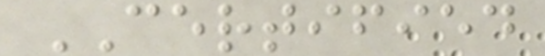CERTIFIED
